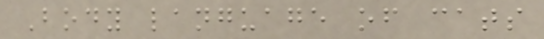Body language of cats
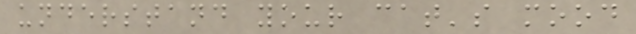understand your cat's mood
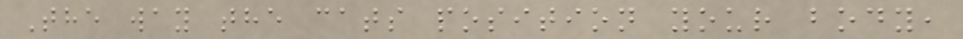The way the cats position your body,
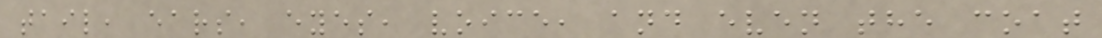tail, ears, eyes, voice, and even the coat
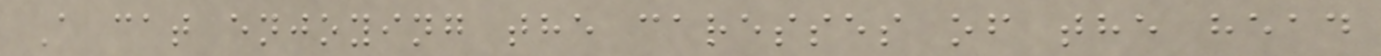A cat enjoying the caresses of the head
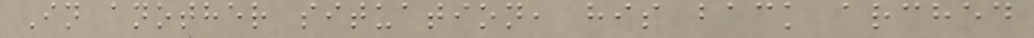In another situation, his back arched
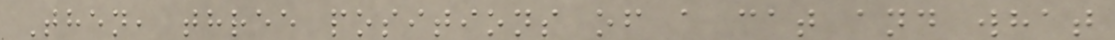Then, three positions of a cat and what
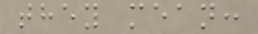they mean:
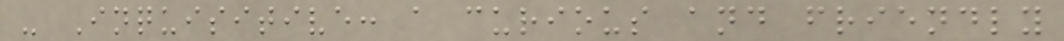- Inquisitive: a curious and friendly
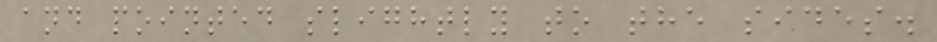and pointed slightly to the sides.
